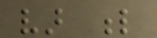var l
